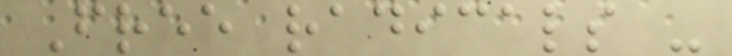Free radicals -
